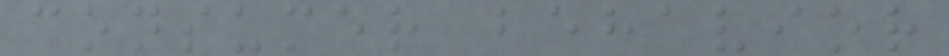consumer behavior
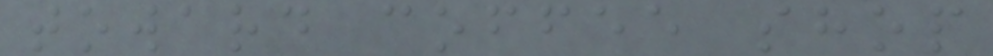toward coffee shop
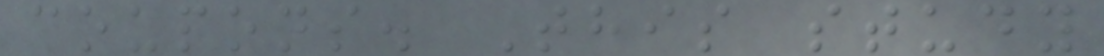coupons. This study
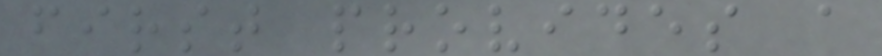first provides a
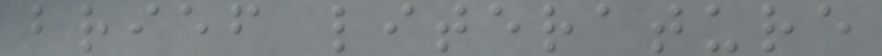brief literature
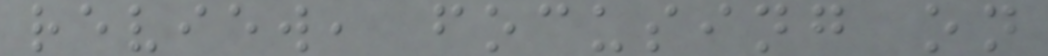review, focusing on
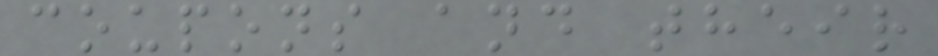coupons and their
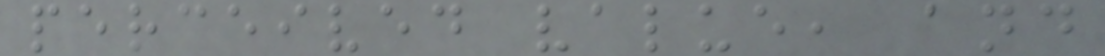perceived value, and
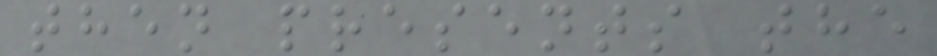then presents the
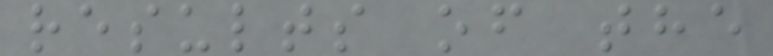results of the
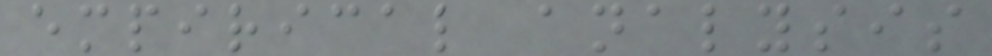empirical analysis
